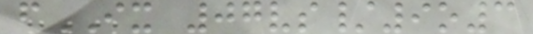fIX 07vs/9o3
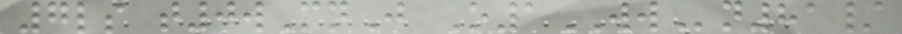7ls t0wMnJ O1WWn81/
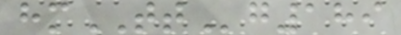hmTTg189
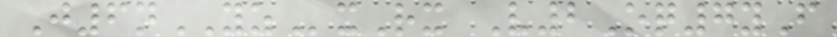J6nYZxRx V2Oq7yF
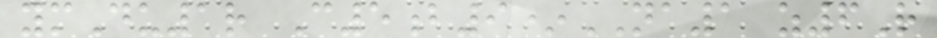ymDu1r C5b9*NA1 z6R
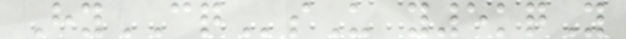HyCQsU y5kqY
